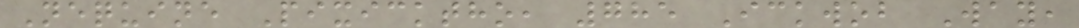Nequine Pixicktho, 785 Ickwob Way,
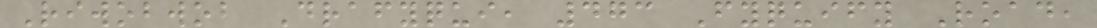Riwobwob Drafyqui, 473 Fyquify Road,
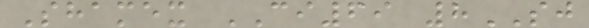Shamex CI69 8SJ
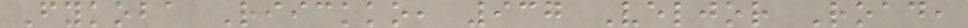Fykoba Riickko, 937 Veljor Road,
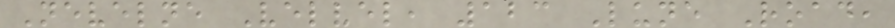Nevelne Velvel, 123 Lune Road,
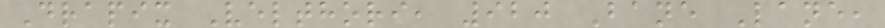Drapix Velthori, 920 Bane Lane,
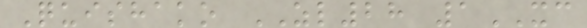Quishako ZL28 1XC
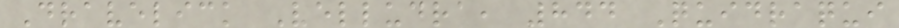Dravelick Velludra, 844 Quidraqui
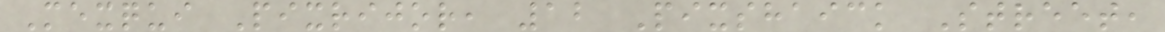Mexqui Pixrijor, 12 Pixshaick Street,
